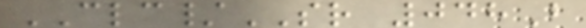CLC/SR 048B
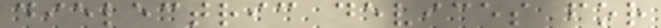dielectric devices for
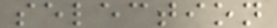selection
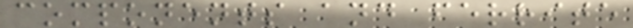components and ferrite
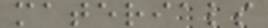materials
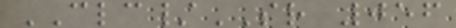CLC/SR 056
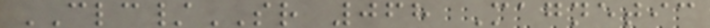CLC/SR 068 Magnetic
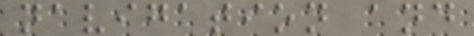navigation and
